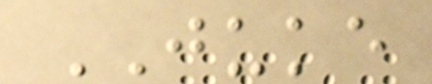JUKE
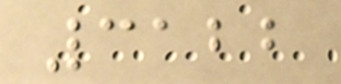3122
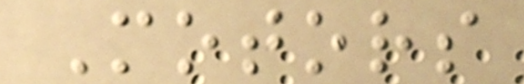Motors
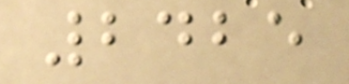2425
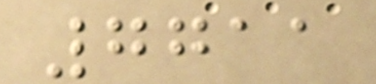7711
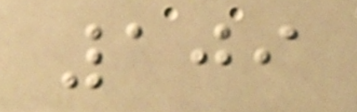109
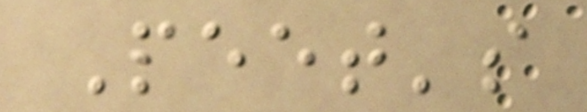Peet's
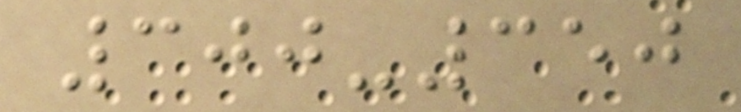300-350
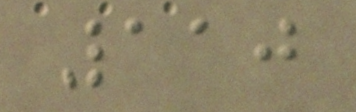110
